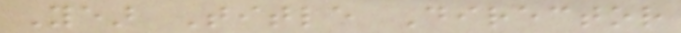Year Title Director
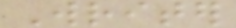Writer
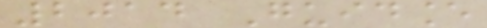2014 Guidance
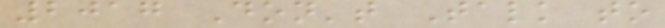2017 Don't Talk to
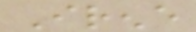Irene
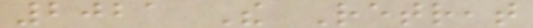2021 The Retreat
